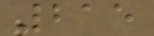215
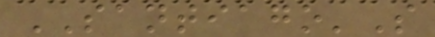SANTIAGO'S
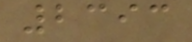2393
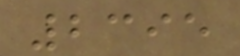2395
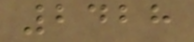2428
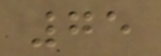75
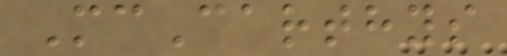McCarthys
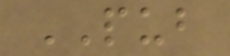PUB
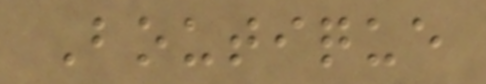Boutique
